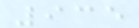935
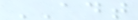ADT
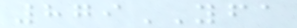879YFA
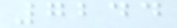7244
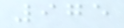975
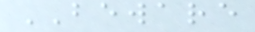BEWARE
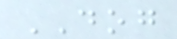DOG
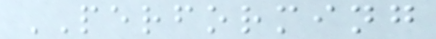PERFORMING
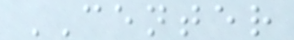CENTER
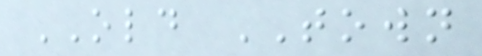OLD TOWN
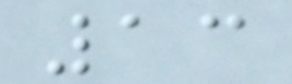13
